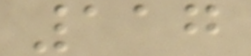117
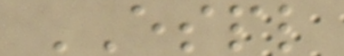ESPL
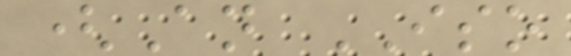(An ISO
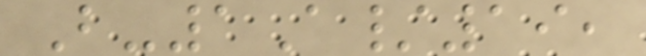B-1A/19,
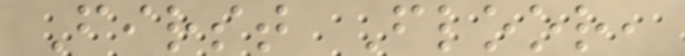First Floor,
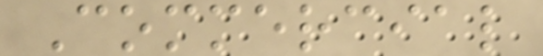Commercial
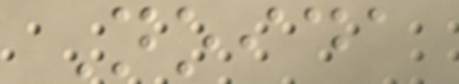Noida
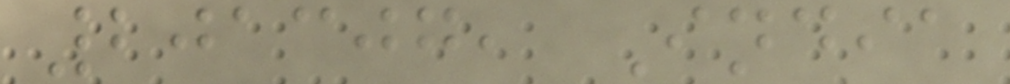201307, India
